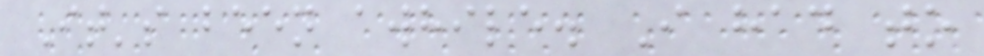It's been awhile. I had to
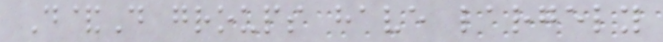D&D groups have largely
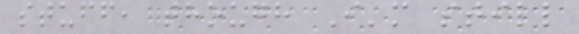stuff, though I'm still
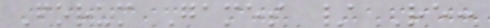Forum Games / Re:
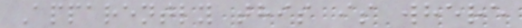Apparently this is where
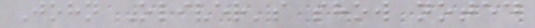John Oliver's show noted
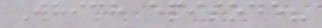Which episode?
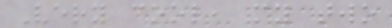Very cool, my two
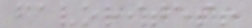favorites!
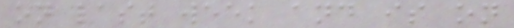on last week and is on
